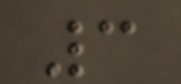3
